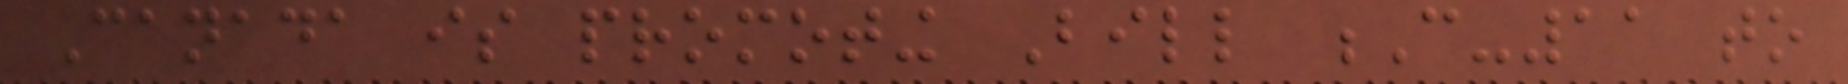Canada is promoting Bill C-11 to
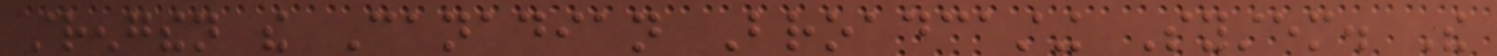strengthen the Canadian Broadcasting System. The
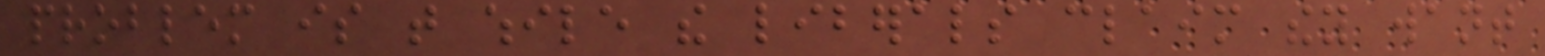problem is that while the liberals claim they want
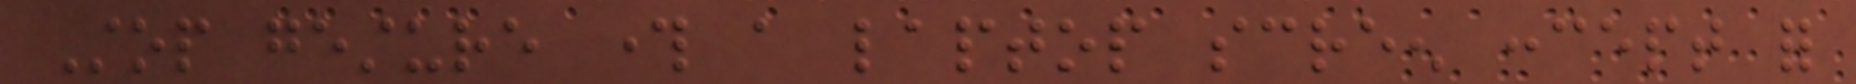Stop gesture through a laptop screen concept for
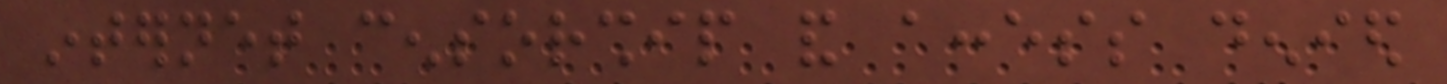internet censorship and access denied
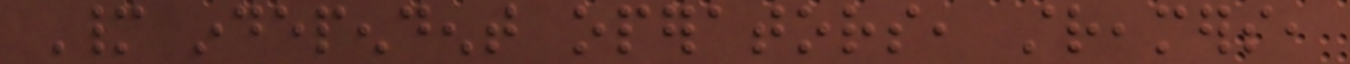Many independent operators, streamers,
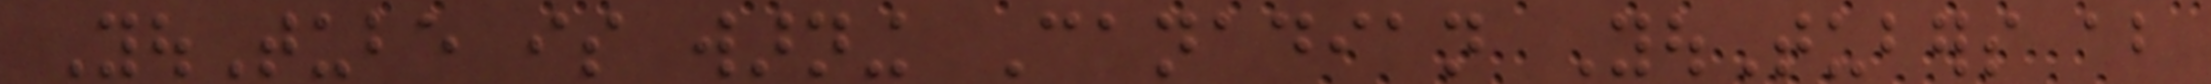YouTube is warning Canadian YouTubers about
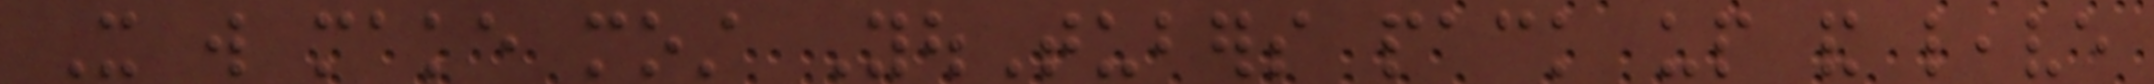It will make most YouTubers pack up and leave
